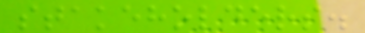stakeholders.
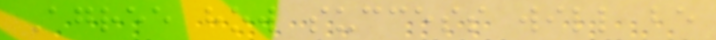Agree how success will be
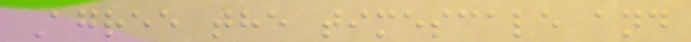Agree the timescale and
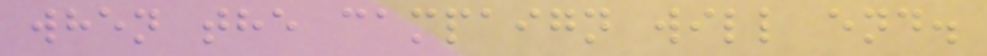when the campaign will end.
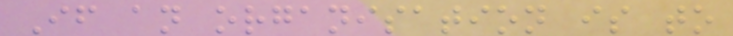If an organisation is to
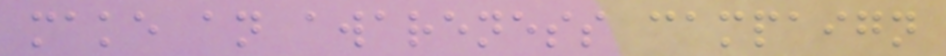make an awareness campaign
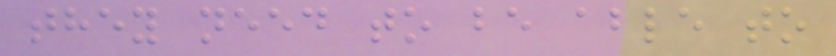they need to be able to
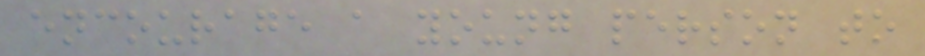encourage a young person to
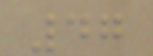47
